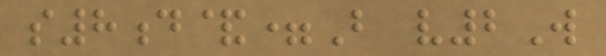s8d&=B v2W
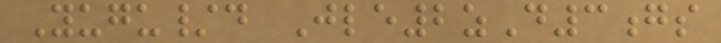Yugu/d Jle2zD3gs
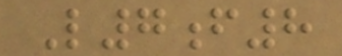L7f8
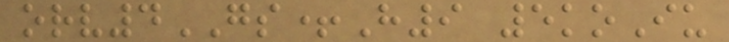orv4GS+H9 5koIu
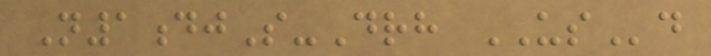N1djS-Drh USd
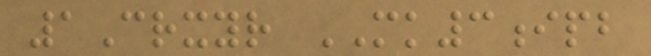1Crxyr MK3ipb
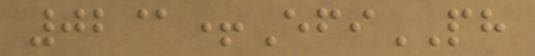02@+EfiPH
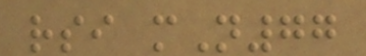rsi mN77
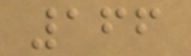166
